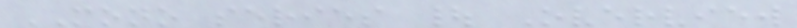MONO series | Overview
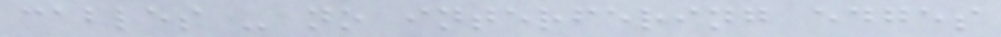cables - no interfering edges
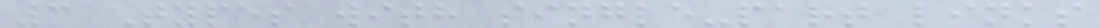3 Types with single-part links
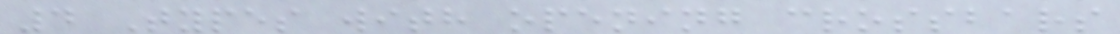4 Types with opening crossbars
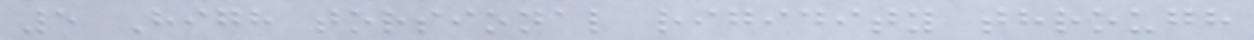5 High torsional rigidity through
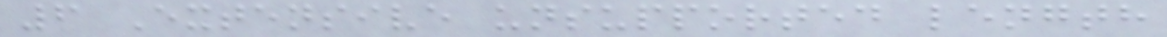6 Extensive unsupported length
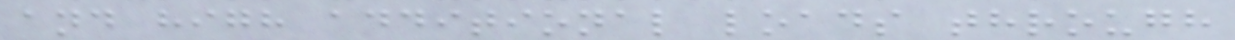and high additional loads through
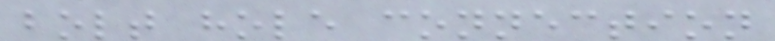bolt hole connection
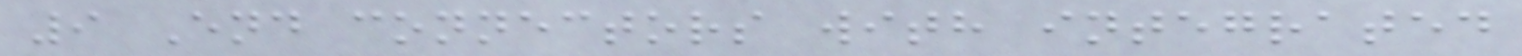9 End connectors with integrated
